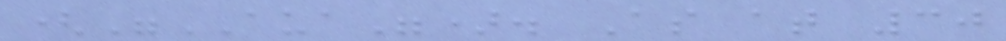("AUA"). As at 30
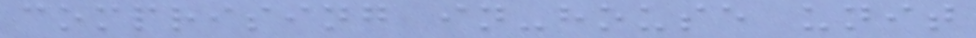comprising in-house unit
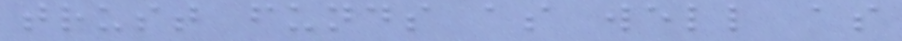trust funds as well as
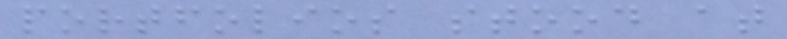portfolios stood at
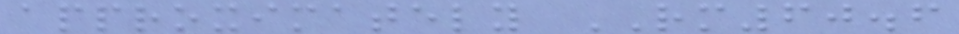approximately RM60.6
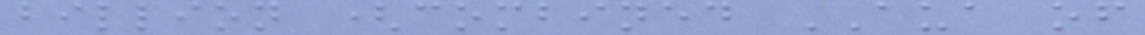billion (combined AUA of
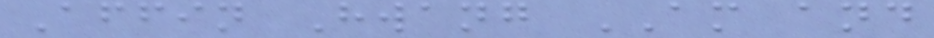Affin Hwang AM and
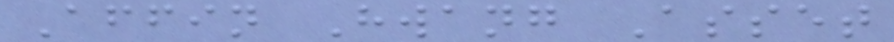Affin Hwang Asset
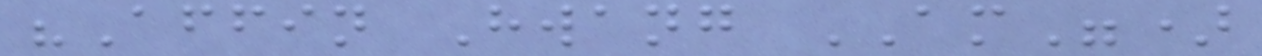"Affin Hwang AM")
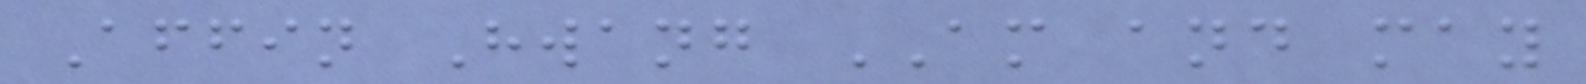Affin Hwang AM and may
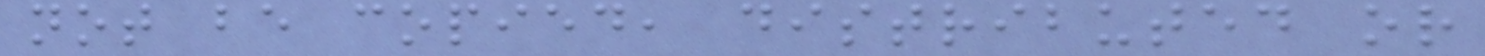not be copied, distributed or
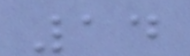14
